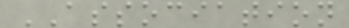ASSOCIATION
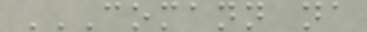COMANN NA
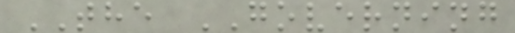THE GOVERNING
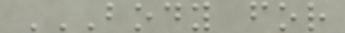BODY FOR
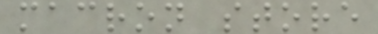macron store
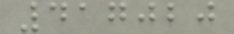417020
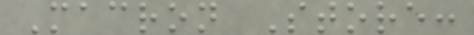Macron Store:
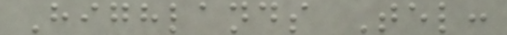Highlands Tel:
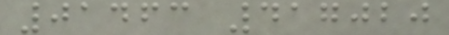01463 417020
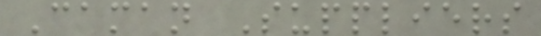Caman Suppliers
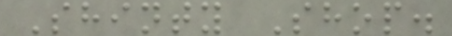Shinty Shop.
